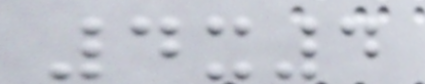4x4
